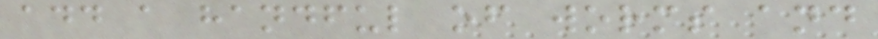add a handful of worms and
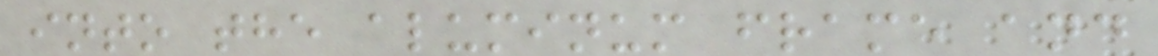into the aluminum frame and
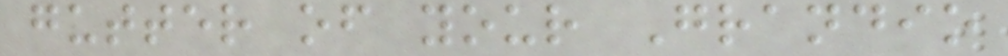gutter of your Grandio
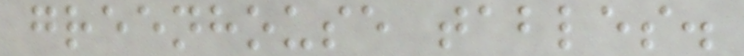greenhouse tables.
